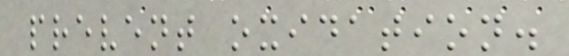prevent oxidation.
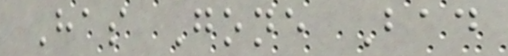Has Gone Bad
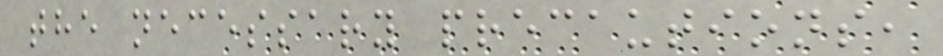the necessary precautions,
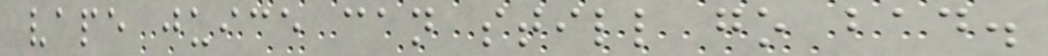vape juice can still go bad.
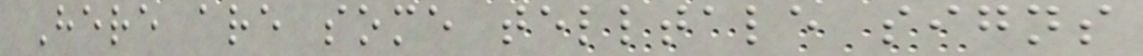Here are some telltale signs
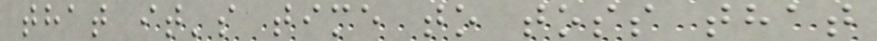that it's time to toss that
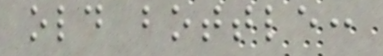old bottle:
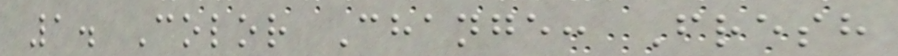1. Color Change: Fresh
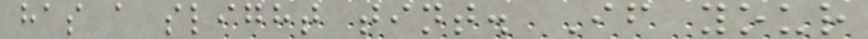has a slight tint. If your
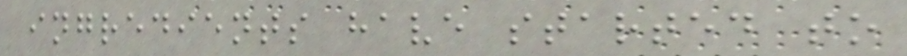ingredients have started to
